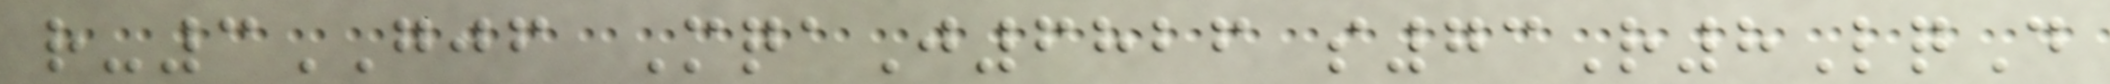r-3GJF MqaJ6826 s73R8LqD
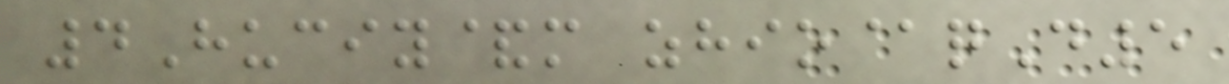4Huciy&m zhio@qD5
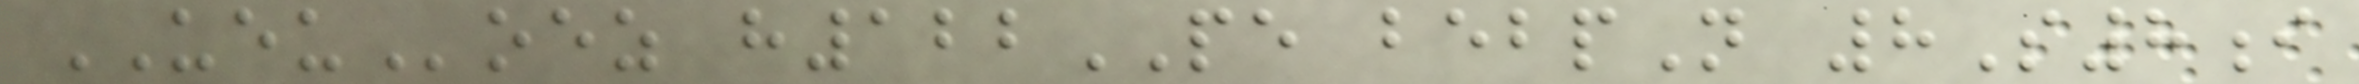UEUoez h122PE bebpN 8S8i
